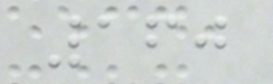160
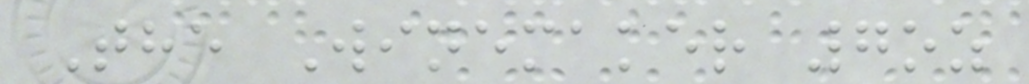The Winemaker 7oz
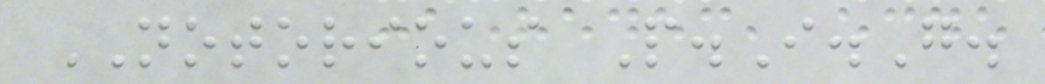NOTORIOUS P.I.G.
